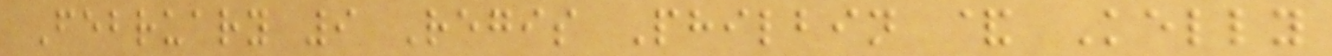February 9 Regis Philbin & Kelly
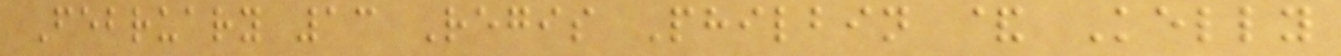February 13 Regis Philbin & Kelly
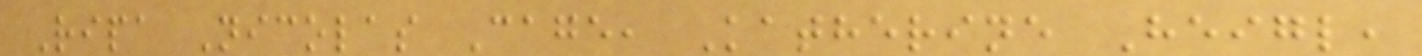Ripa Nicolas Cage, Katherine Heigl,
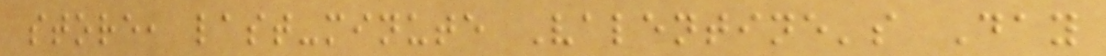store, last-minute Valentine's Day
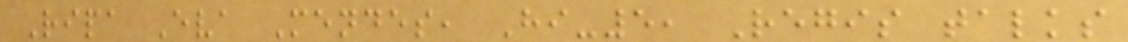Ripa Eva Mendes, Hi-5, Regis talks
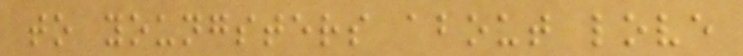to youngsters about love
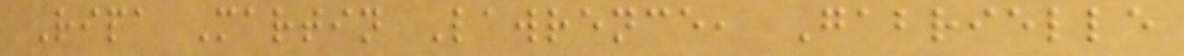Ripa Martin Lawrence, Gabrielle
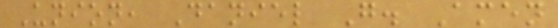Union, Daniel G. Amen
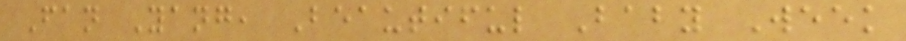Fan Yang, Beautiful Baby Week
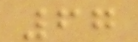67
